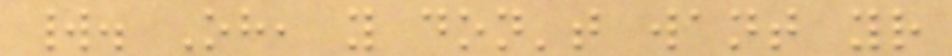world. Oh, you don't want your
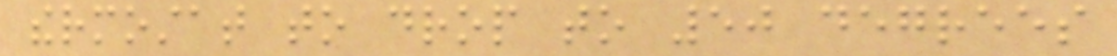thermostat to drop to 50 degrees
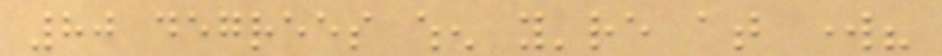80 degrees when you're at work?
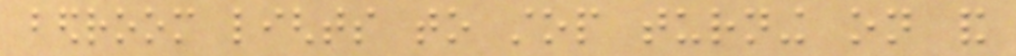bedroom lights to stop turning on and
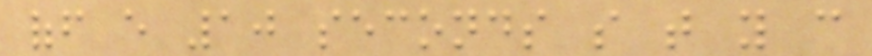off every 10 seconds so that you can
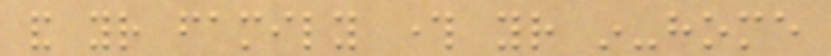and your family through your in-home
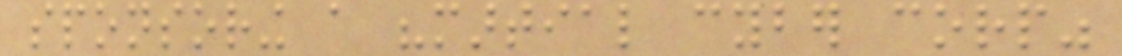sponsoring a "martial cyber corp"
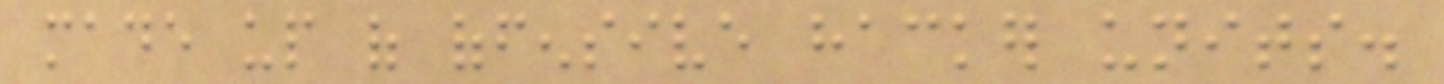made up of offensive hacker units.
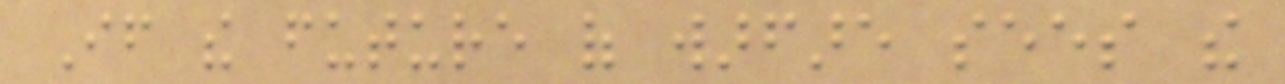If the future of warfare sees the
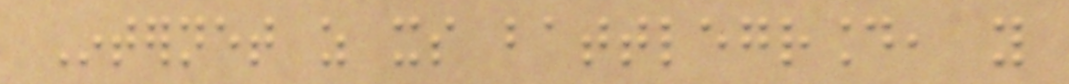Internet as its battleground, you
